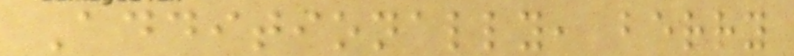Additionally, berry
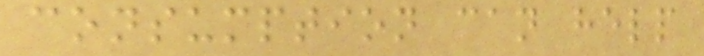consumption can help
